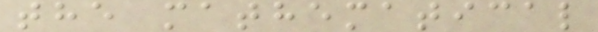the mathematical
